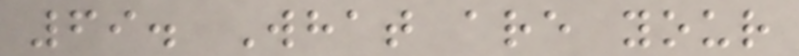69. What are your
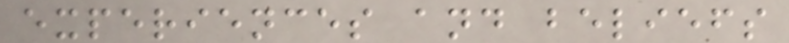experiences and beliefs
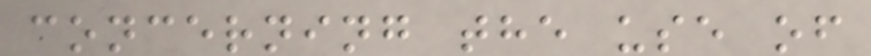concerning the use of
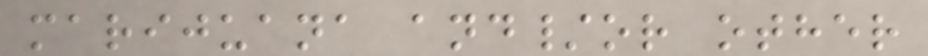marijuana and/or other
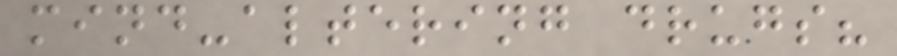mind-altering drugs?
